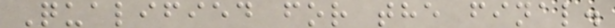Qualified for the final.
